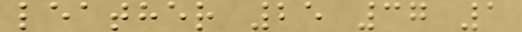leather 25 37 1
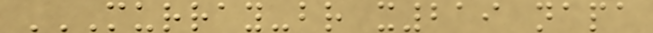MURRAY-BR X219 NAPA
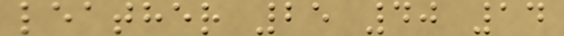leather 25 40 14
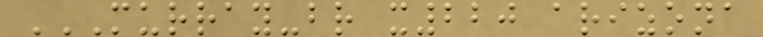MURRAY-BR X220 ARIZONA
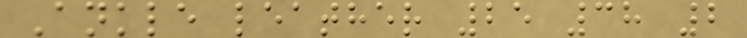Ankle leather 25 38 2
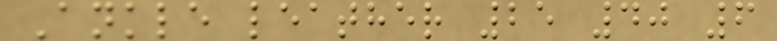Ankle leather 25 40 6
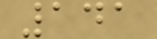141
